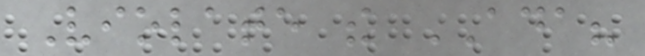Violate the ADA?
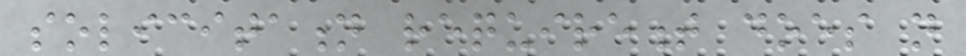solicitation requirement does not
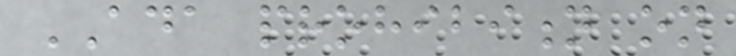ADA prohibition on
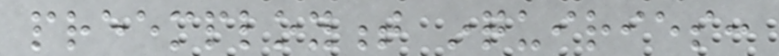preemployment inquiries:
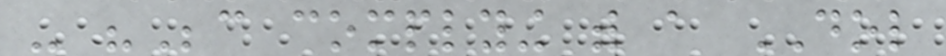- "Because complying with a DOL
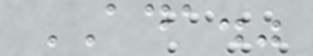ADA."
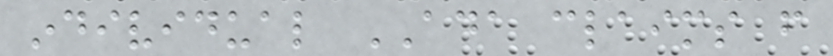individual ADA claims from
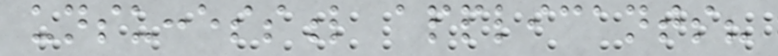unsuccessful applicants?
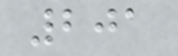201
